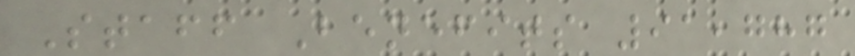Staff Benefits 91,787
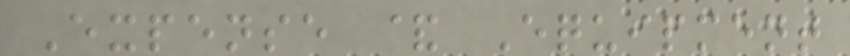Expense & Equipment
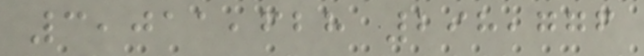3,011,628 298,776
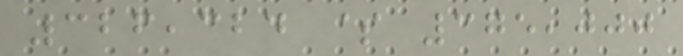326,324 $ 375,000
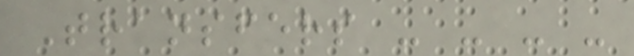Transfers - - - -
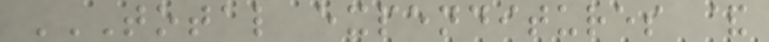TOTAL EXPENDITURES &
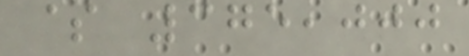$ 375,000
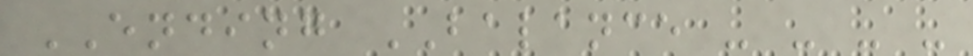ENDING BALANCE - - - -
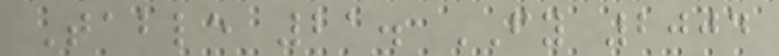Table 21. FY 2004
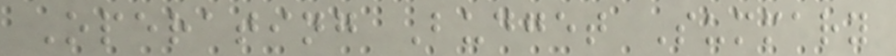Operating Budget Summary
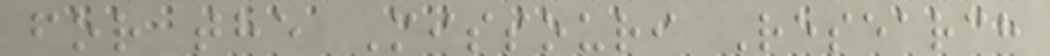for the Missouri Research
